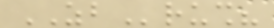ZBrush?
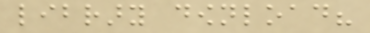library download?
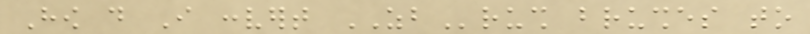How do I convert ZBrush brushes to
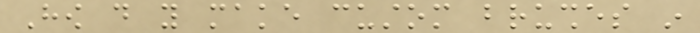How do you make custom brushes in
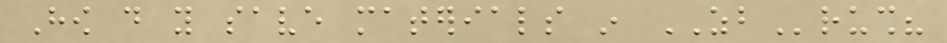How do you save materials in ZBrush?
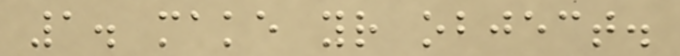1. make your object.
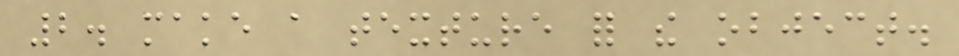2. make a texture for the object.
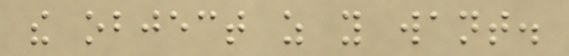the object as you want.
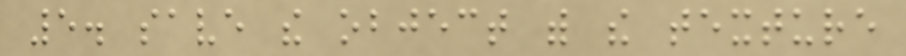5. save the object with the texture
